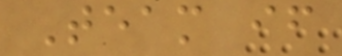Team if
